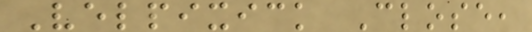Velpixick Close,
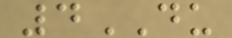4DU
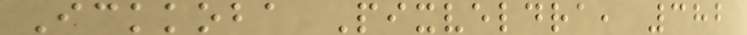Ickkoba Pixveldra, 382
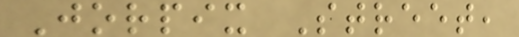Jorpix Street,
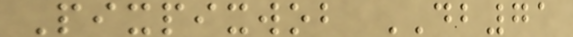Pixpixwob DB71
